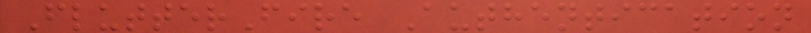FlutterFire Authentication
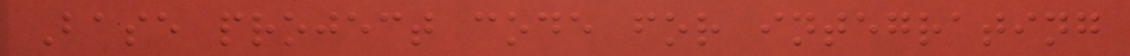Base project code for integrating
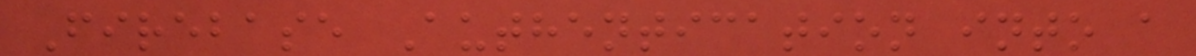Firebase Authentication into a
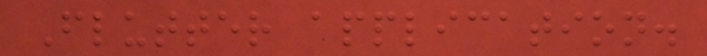Flutter application.
